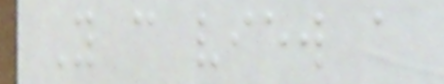You can view a
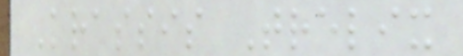Krassis Trelix
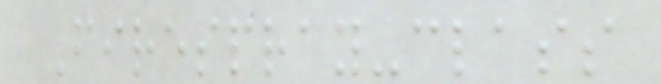Firespray-class
